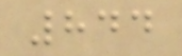844
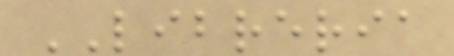LIBRERIA
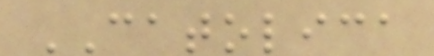CATOLICA
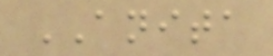ANITA
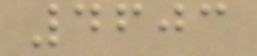4603
